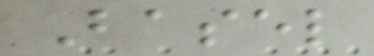Basel
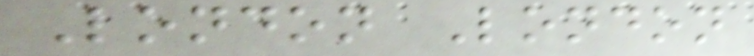London London
